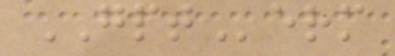GPTerm
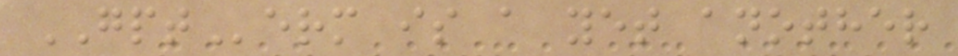GPTerm is a yet another
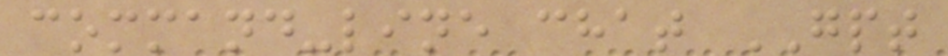command-line chat GPT
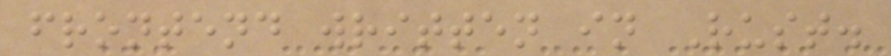frontend written in Rust.
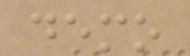demo
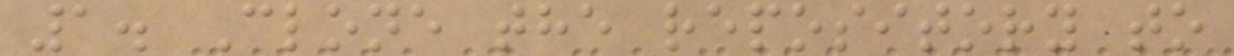1. Clone the repository to
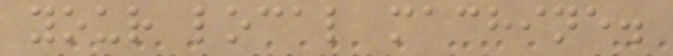your local machine.
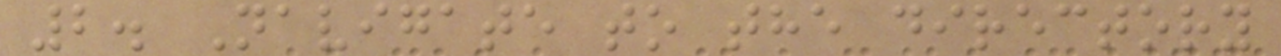2. Navigate to the directory
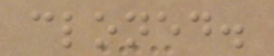cloned.
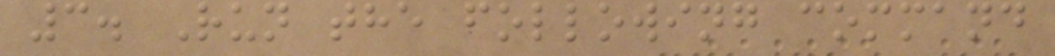3. Run the following command
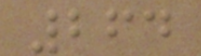264
